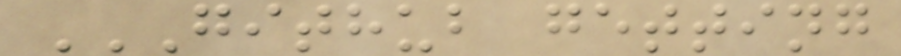GITHUB GETTING
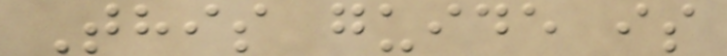This guide is
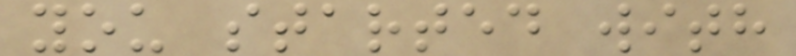you started with
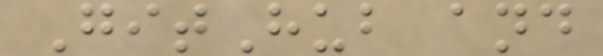GitHub and
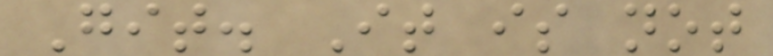Git. It is not
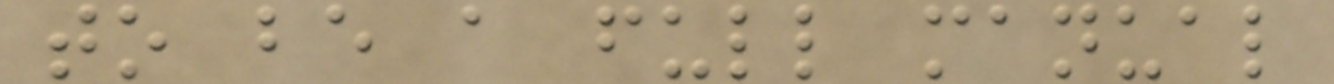to be a full manual
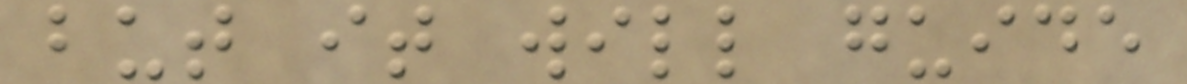but it will guide
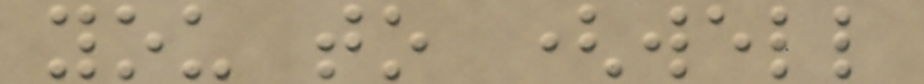you to (well
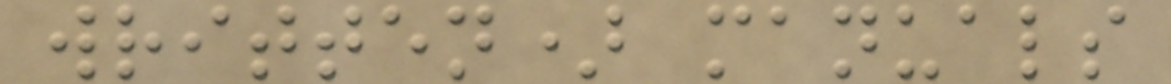written) manuals
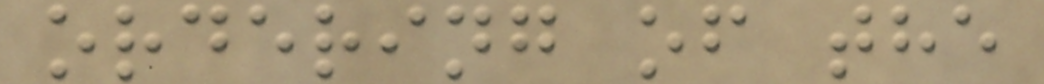ordering of the
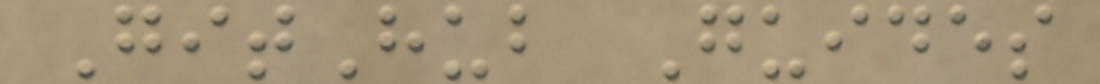GitHub Guides
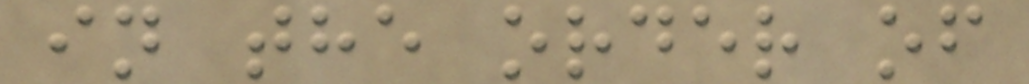in the order of
